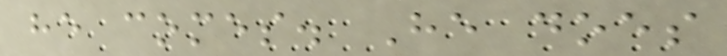he comes. He does
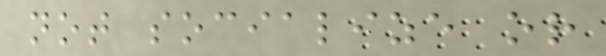not socialize or
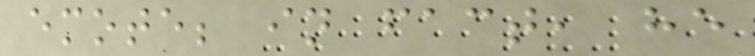emote; in fact, he
